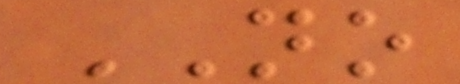NO
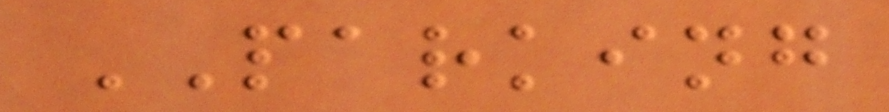PARKING
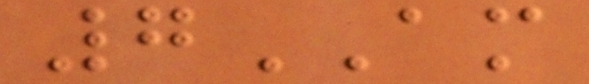7AM
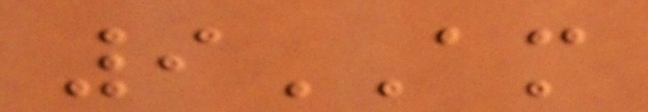9AM
